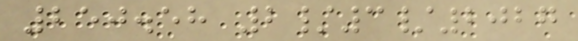250.58 2/3/2027
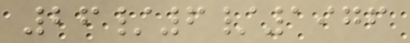26/6/1976
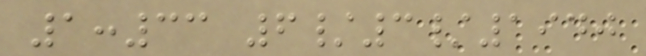1:33 6/3/1940
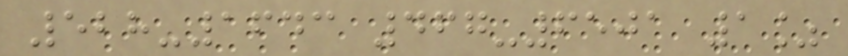528-1643 467-6501 1%
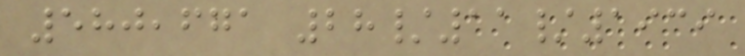580,671 28/11/1939
